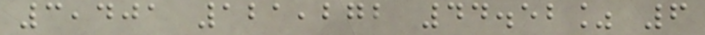3,401 121,272 44.52% 6
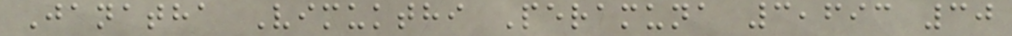Janatha Vimukthi Peramuna 3,693 30
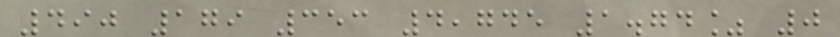490 179 353 4,745 1.74% 0
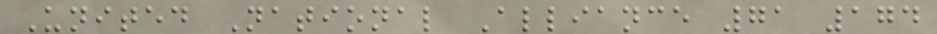United National Alliance 71 174
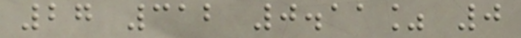27 312 0.11% 0
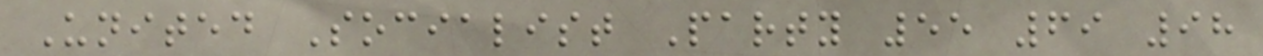United Socialist Party 55 69 98
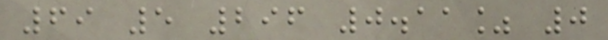69 5 296 0.11% 0
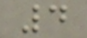4
